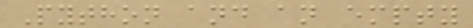Python and an empty
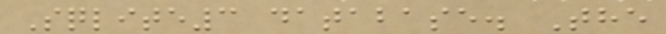Sqlite3 database. The
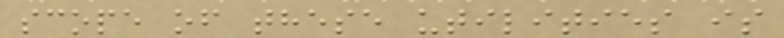scope of these utilities is
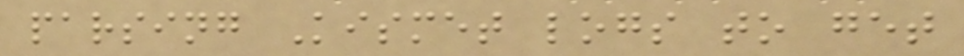parsing Kismet logs to get
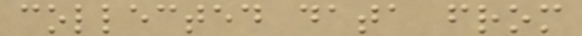collected data from
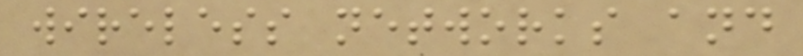wireless networks and
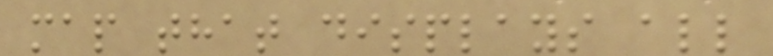map that displays all
